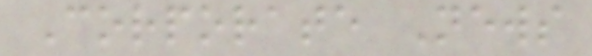Corporate News
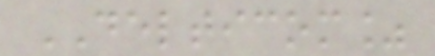DELTICOM%
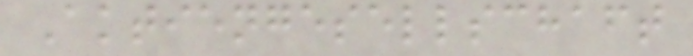Aktiengesellschaft
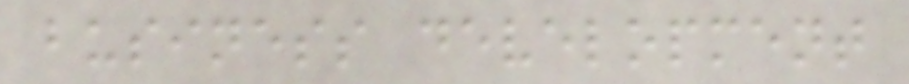business development
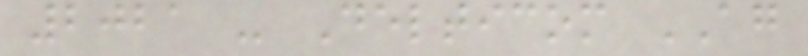2021 - Delticom AG
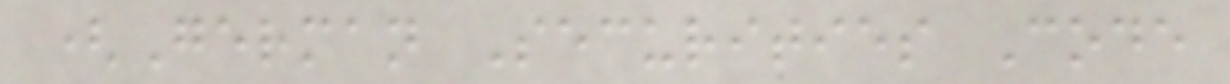(German Securities Code
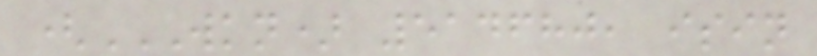(WKN) 514680, ISIN
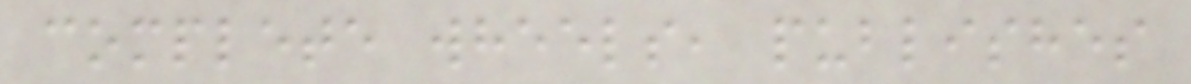complete wheels, publishes
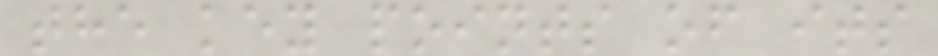the key points of its
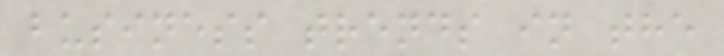business trends in the
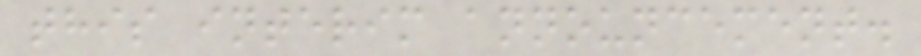this interim announcement.
